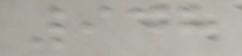948
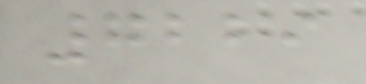7229
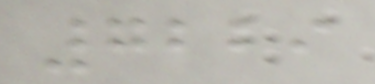7229
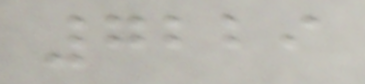7229
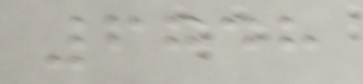6748
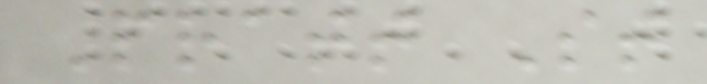Pratt St
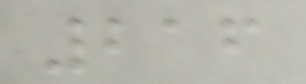216
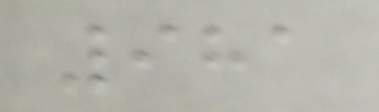981
